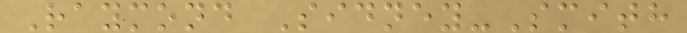Raymond Sidney-Smith
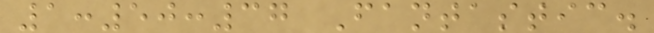1:50:37 Fantastic.
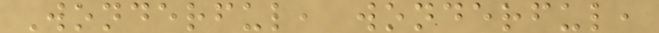Wonderful, wonderful,
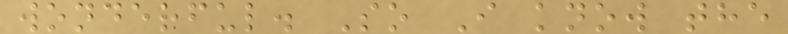wonderful. So I know the
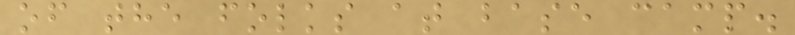of the folks at base camp.
